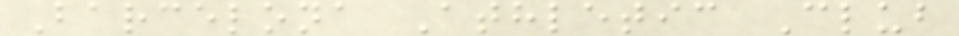Barcelona Athletic Club
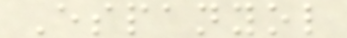Espanyol
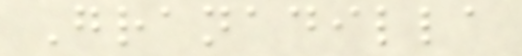Granadilla
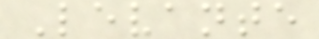Levante
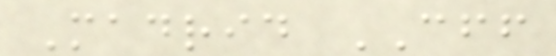Madrid CFF
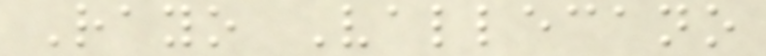Rayo Vallecano
